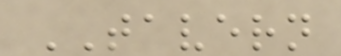TAVERN
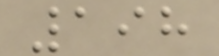198
